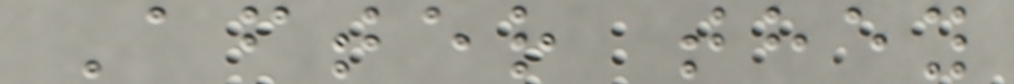After they
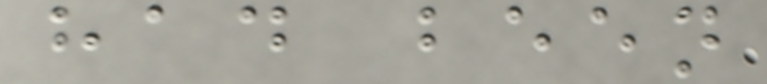had been
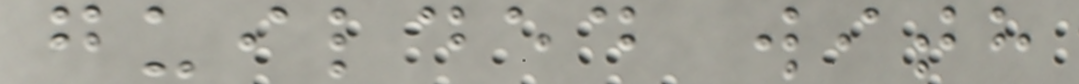guilded with
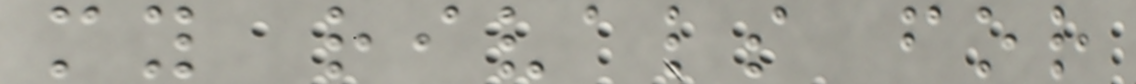my rivals for
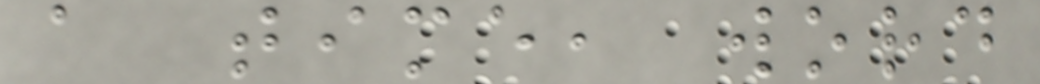a time, word
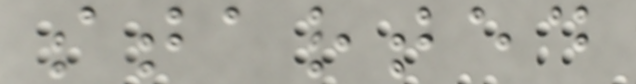started
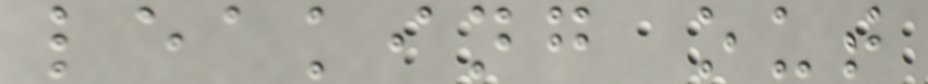leaking out
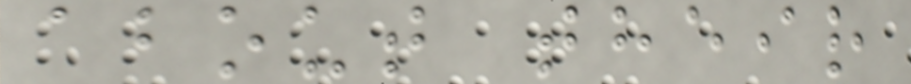about their
